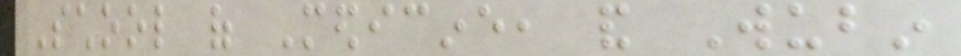School of Medicine, and Wubin
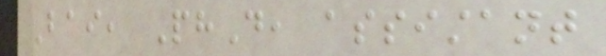Bai, PhD, assistant
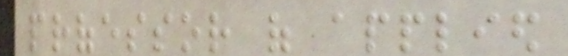professor of applied
